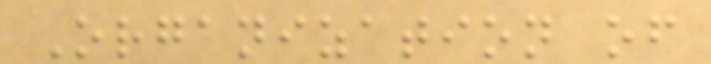Organization of
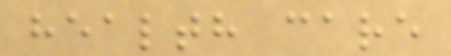health care
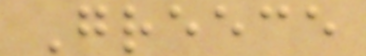Greece
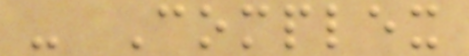- Complex
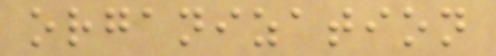organization
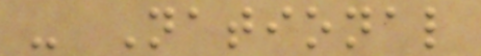- National
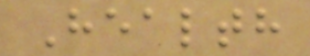Health
